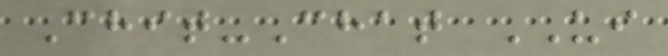Chit-Chat UI
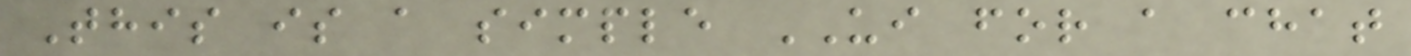This is a simple UI for a chat
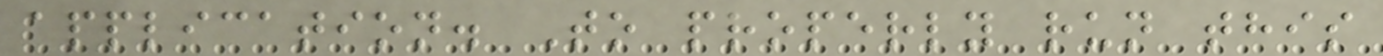application. To properly run this
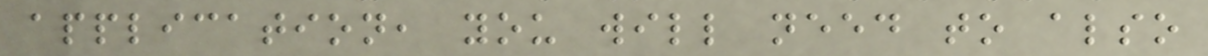application, you will need to also
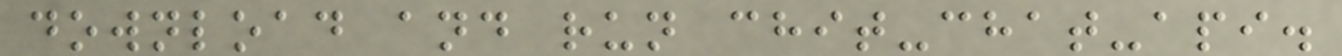download and run chit-chat-api.
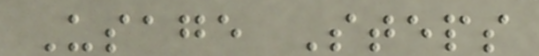Usage Steps
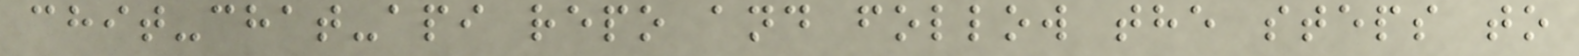chit-chat-api repo and follow the steps to
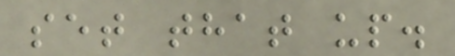set that up.
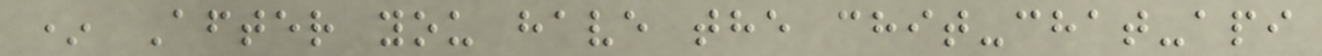* After you have the chit-chat-api
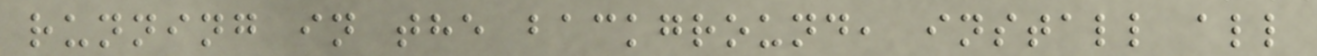running in the background, install all
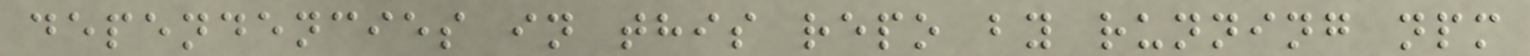dependencies in this repo by running npm
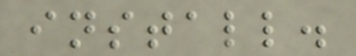install.
